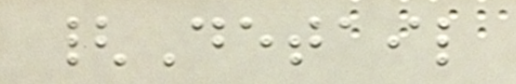{Detail
